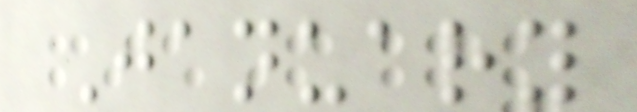January
